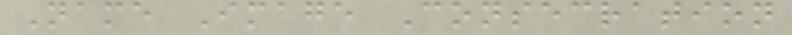Name Image Consecration
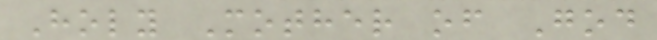Holy Mother of God
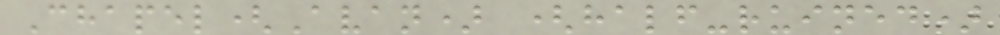Chapel(Avan) (half-ruined)
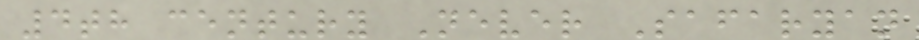4th century Never Safaryan
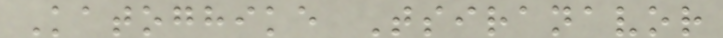Katoghike Tsiranavor
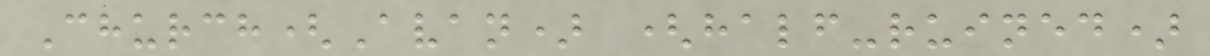Church(Avan) (half-ruined)
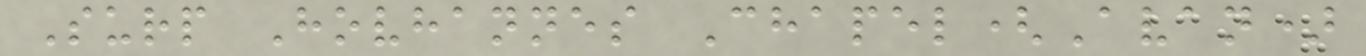Surp Hovhannes Chapel(Avan)
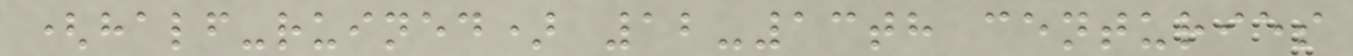(half-ruined) 12-13th centuries
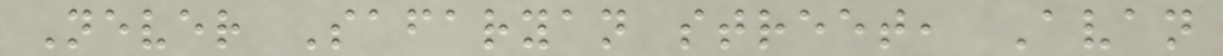Never Safaryan street, Avan
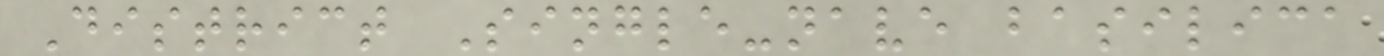District Single-nave basilica
